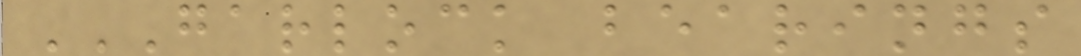GARLOCK BEARINGS
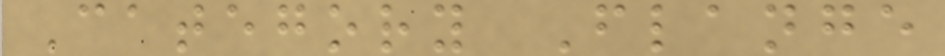Category Flange
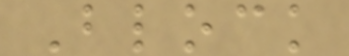Block
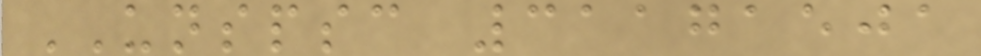UNSPSC 31171501
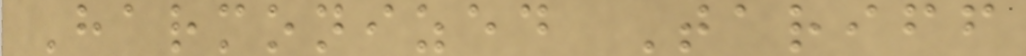Harmonized Tariff
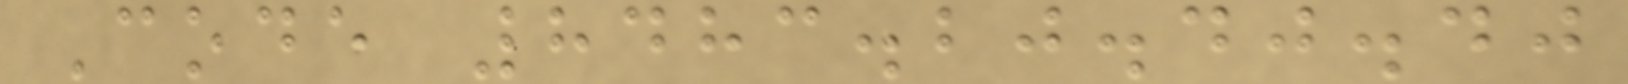Code 8483.20.40.40
